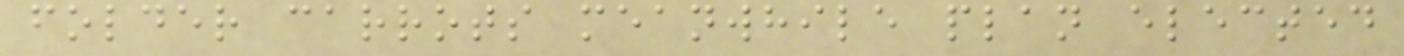folder carrots meanwhile plan elected
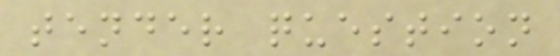tender question
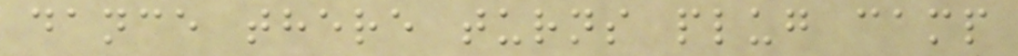dance there turns plug camp
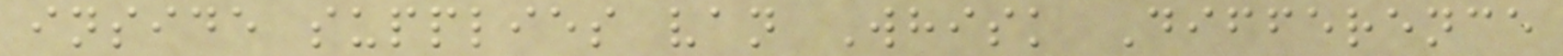inside supplies van Whisk Difference
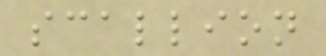scallion
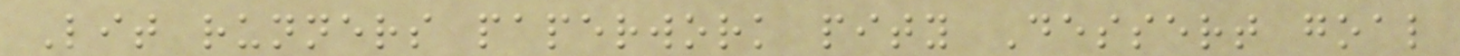Lit runners paperwork pity Dessert goal
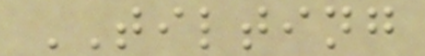TILTING
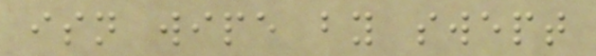isn wipe by swept
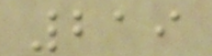219
